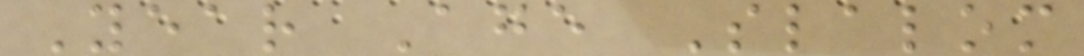Year Age Slalom
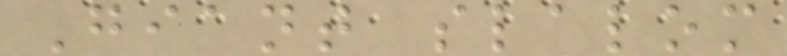Giant slalom
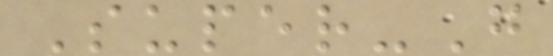Super-G
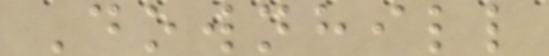Downhill
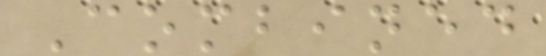Combined
